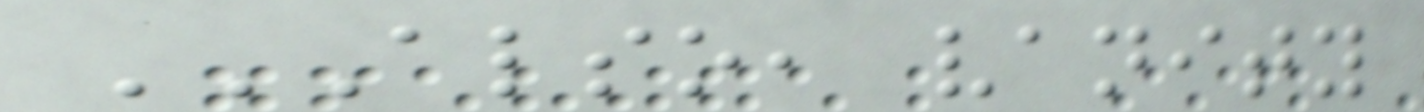ALSO, VANITY
